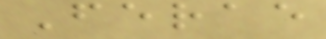Ferae
